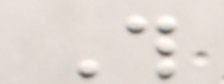This
